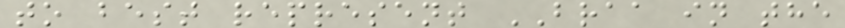to best represent BRAA in the
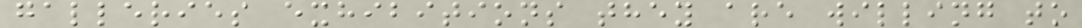galleries exhibitions they are willing to
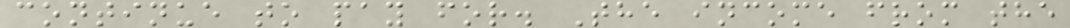continue to pay for. The income from the
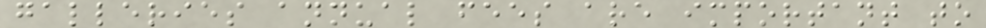galleries annual fees are important to
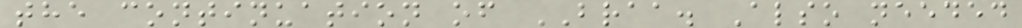the continuation of BRAA. Also needed
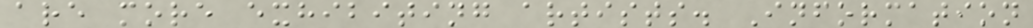are more exhibiting artists. Information
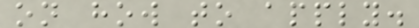on how to apply.
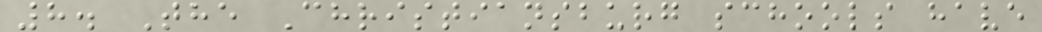8. The Christiansburg schools have
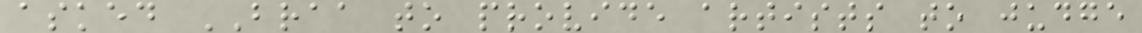asked BRAA to provide artists to judge
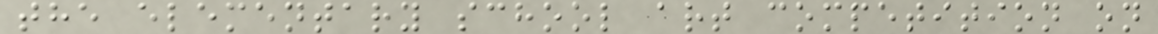the elementary school art competition on
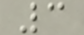3
